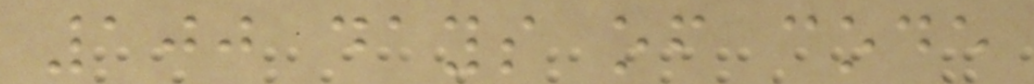100 days of code
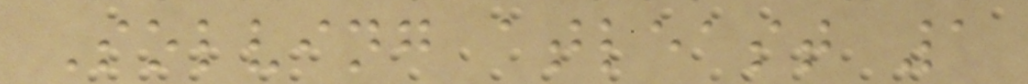Solving atleast 1
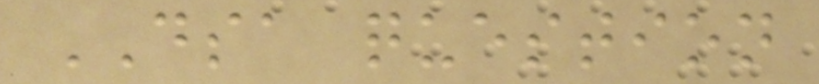DSA question
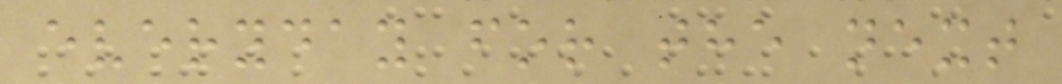everyday for the next
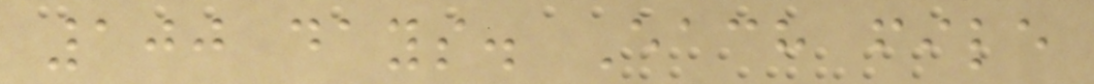100 days. Each file
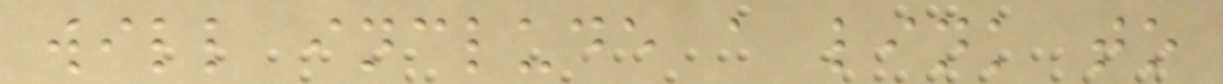will include a link to
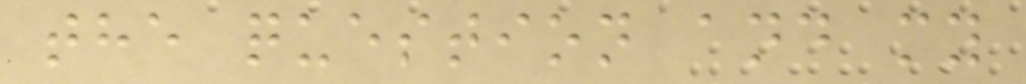the question and my
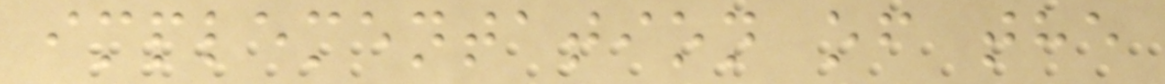implementation of the
